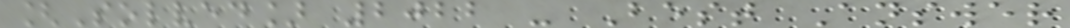[Solved] 2022 - Best Answer
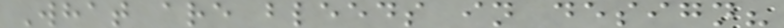What are bleeds in design?
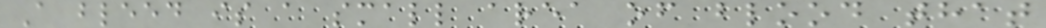A bleed is a small area of blood that
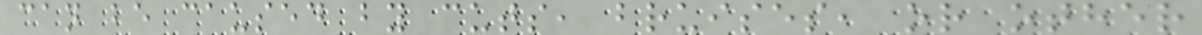can be caused by cuts, bruises, or other
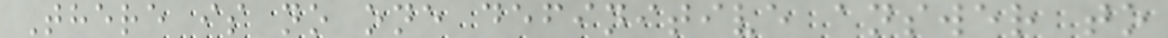There is no one definitive answer to
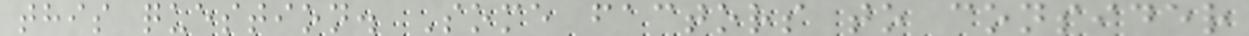this question. Some factors to consider
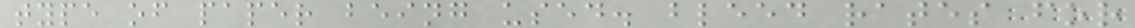type of paper being used. bleed rates for
